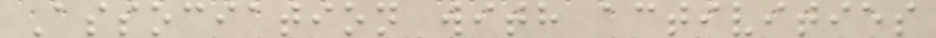Association with activities
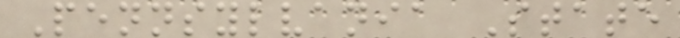Pennsylvania State
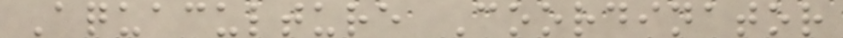Aquaculture Coordinator
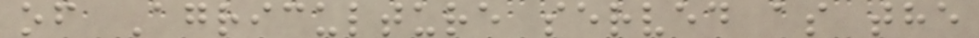of Agriculture served as the
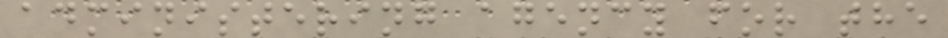administering agency for the
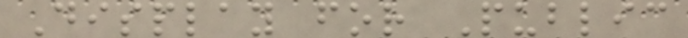Display for Public
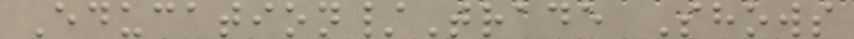Education/Trade Shows
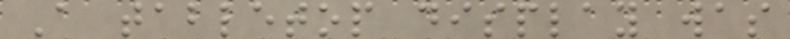A tabletop display was
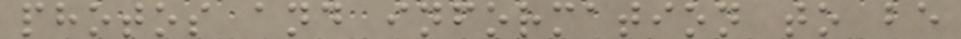photos and information to be
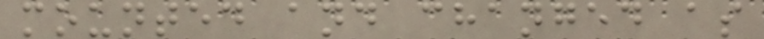mounted and changed as
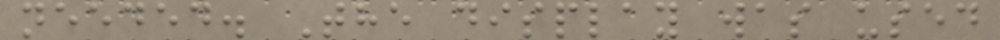needed. The display was used
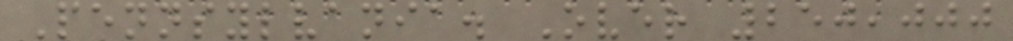Pennsylvania. Over 250,000
